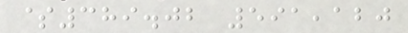$389.02 591,120
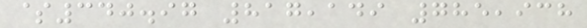$340.97 817,149 785,938
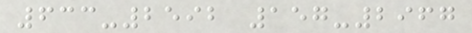633-2592 157-2967
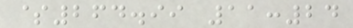$264.99 11:24
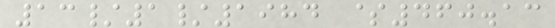13/1/1984 $460.13
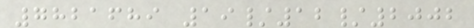7821689 19/12/2002
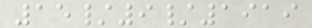15/9/1919
